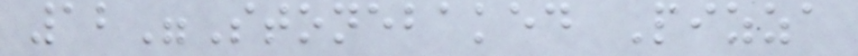12"Stonebaked Pizza
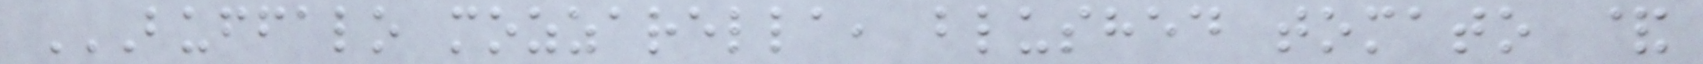BUFFALO MOZZARELLA, BLUSHED TOMATO &
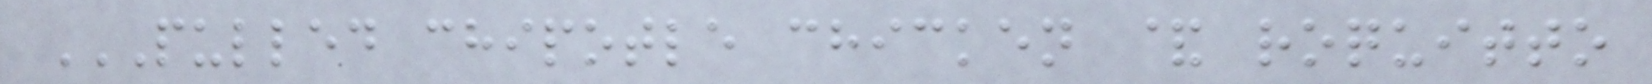PULLED CHIPOTLE CHICKEN & ROQUITTO
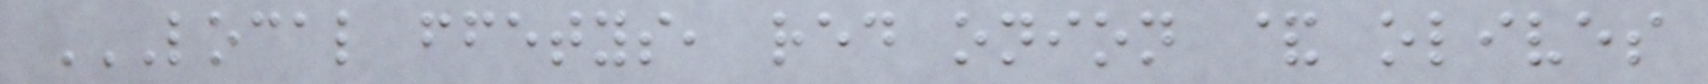LOCAL FFETYS, RED ONION & OLIVES
